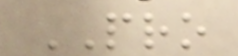PRO
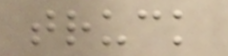truck
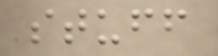stuff
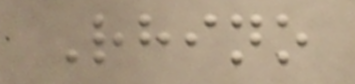Rhino
